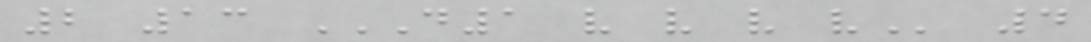2 13 D1 V V V V 4
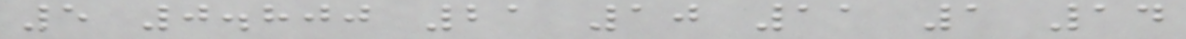5 0.800 21 10 11 1 14
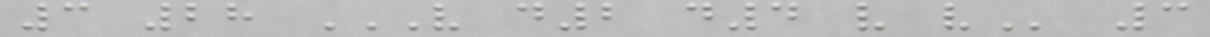3 28 V D2 D4 V V 3
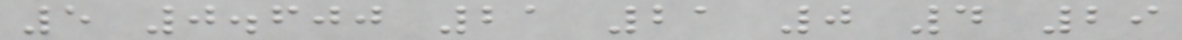5 0.600 21 21 0 4 29
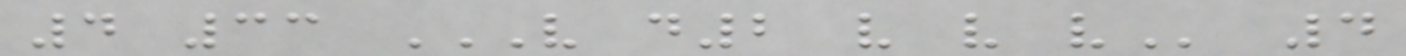4 33 V D2 V V V 4
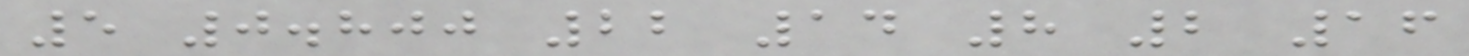5 0.800 22 14 8 2 16
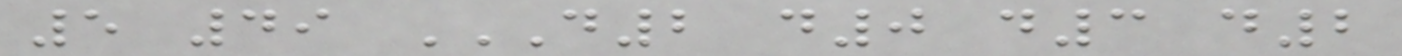5 49 D2 D0 D3 D2
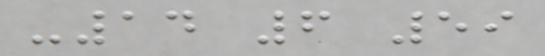-14 6 59
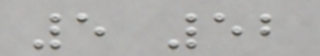5 52
